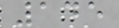145
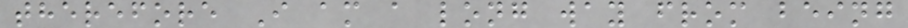therefore I am a long way from being
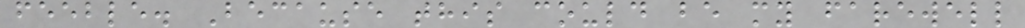feeble. Because this could be my farewell
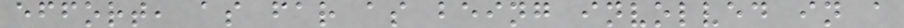effort, as far as being involved in a
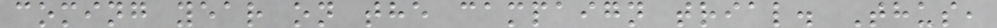coming year on the campaign trial. Thus,
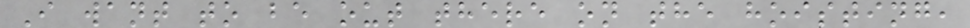I want to be out there on the hoisting,
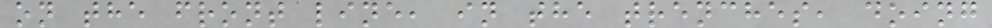on the front line, in the trenches, doing
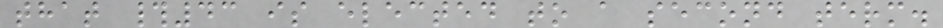that #43 is elected to a second term.
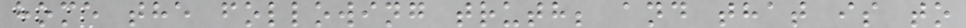home the following truth; and that is to
